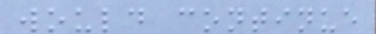would continue
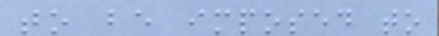to be imposed to
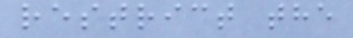restrict the
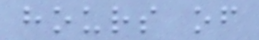hours of
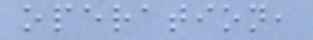operation,
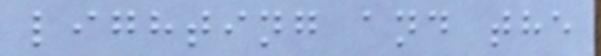lighting and the
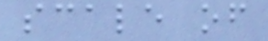scale of
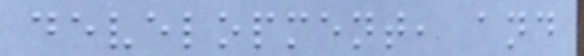development, and
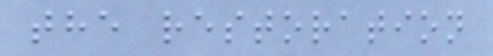the restoration
